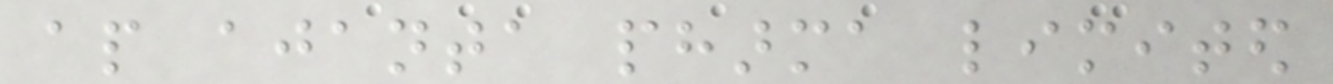ap ajanta pharma limited
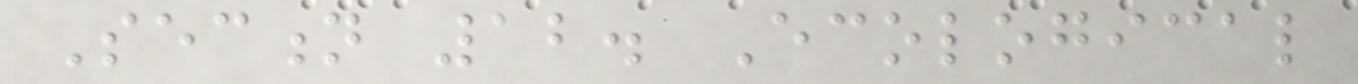Section 12. Ecological
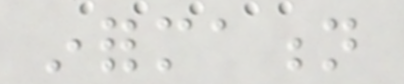information
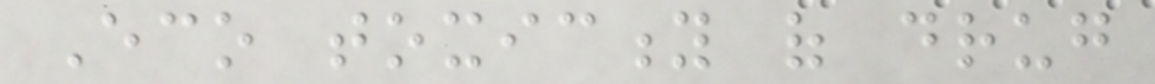Eco toxicity of drug
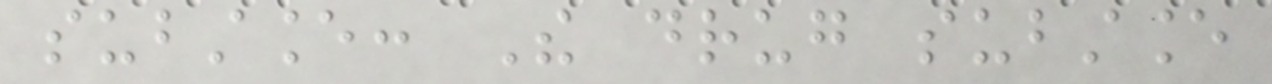substance: The drug substance
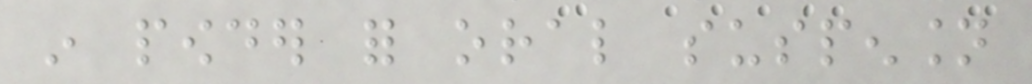in powder for oral suspension
